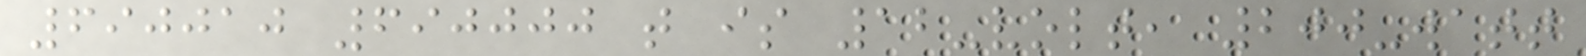690010 690000 that is 12-volt, 200-watt
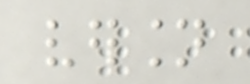version
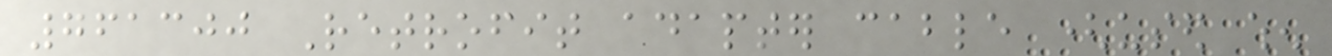761300 Retrofit adapter cable (used when
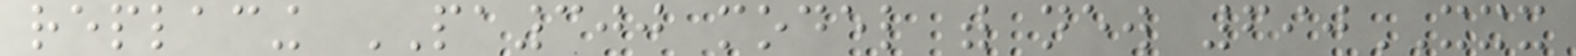replacing PA300 model with new 690XXX
